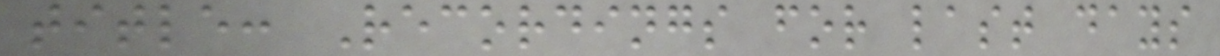title: Recordings for last days
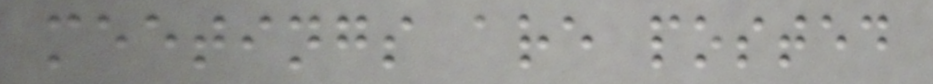meetings are posted
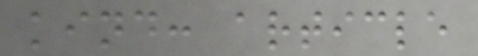kind: article
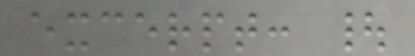excerpt: |
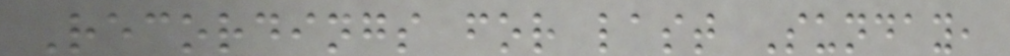Recordings for last Sunday,
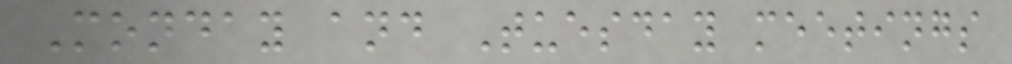Monday and Tuesday meetings
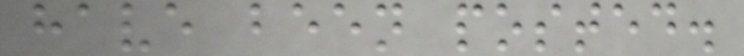have been posted.
